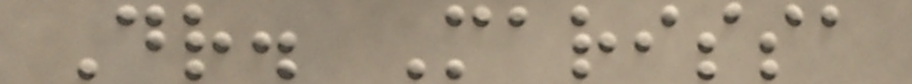Dr. Marissa
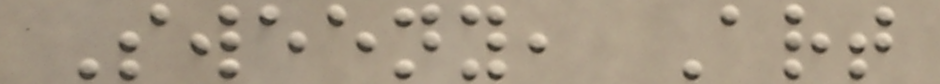Sweeny, Art
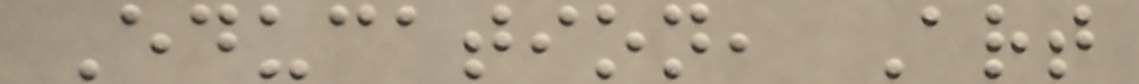Education, Art
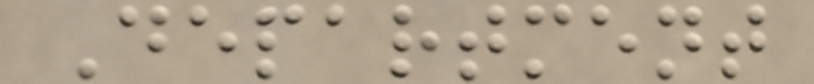Department
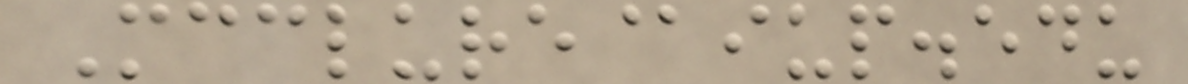Mcclure@iup.edu
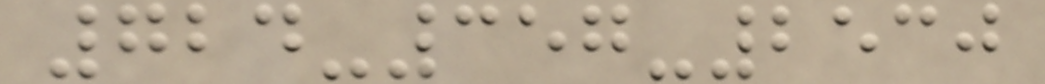724-357-2530
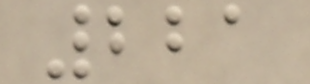221
